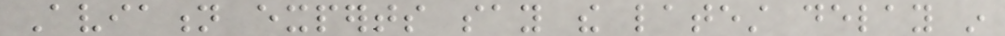Aviation experts say the latest delay in
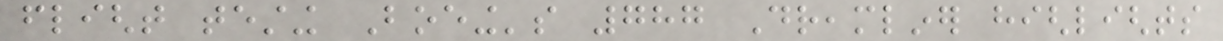flight testing Boeing's 787 Dreamliner highlights
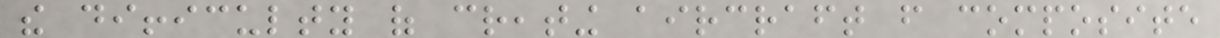the difficulty of creating aircraft from composite
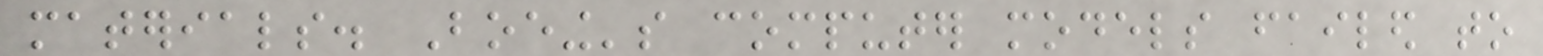materials. Boeing's computer models failed to
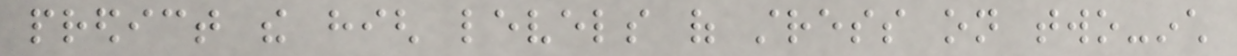predict the high levels of stress on two-inch
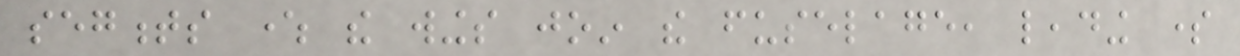segments where the wings join the fuselage, leading some
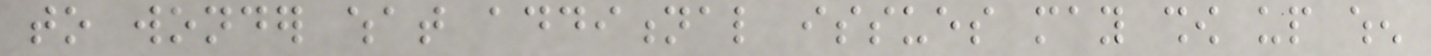to wonder what additional issues may show up when
